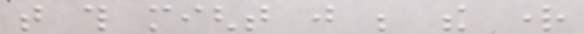that this might just be the right
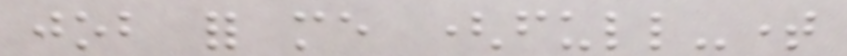job for me (full-time
